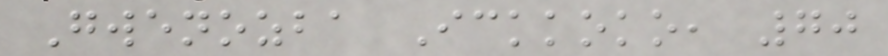Gwenozba Ickkoko, 70
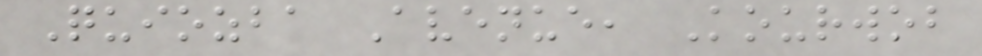Quiozba Avenue, Kourwob
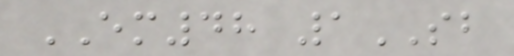EM48 1SB
